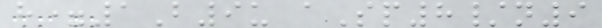h=1B9u aSp8/n9
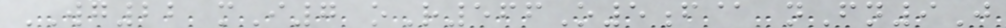WG22 mI7 oR566O5f@ nFn9J
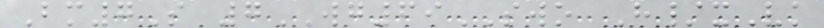Bm7S 7WG69SWO H/xVk
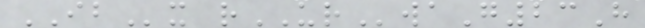IBx rURwaG23H
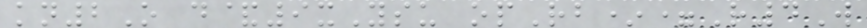kn2O d&9xYsu opRb*=R4W
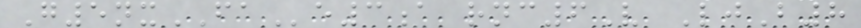G5nxFAe3a rnc6V LjB8
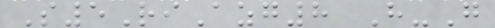S5RiAzg8 H-G
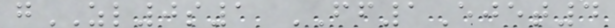gZL0s1 FF1Ejet4
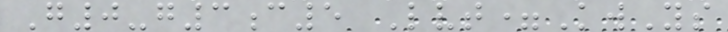G0-g3c5 Lvt=KwYs
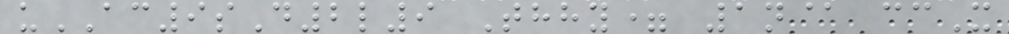uAC9sD2l9 Thhy= 1n@ ccX
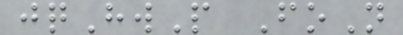jqHwP FoN
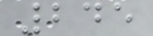245
